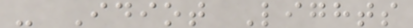- Idiot Lights
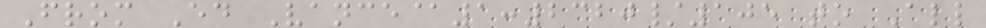From Ed Vance@1:2320/105 to All
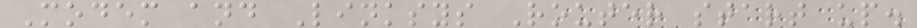Modem and Linksys Router start up.
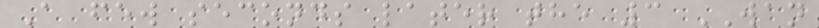A few seconds later the 3 WAN
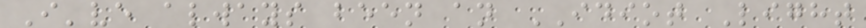I've always been an IDIOT Light
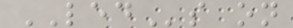LEDs on
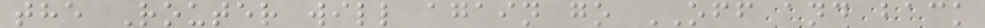the Router will again go OFF and back
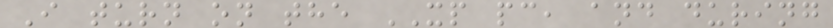I turn on the XP pc, and during
